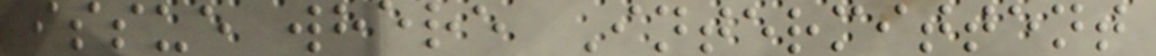issue where Intermittent
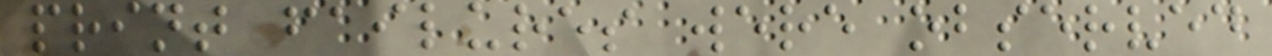print failures were observed
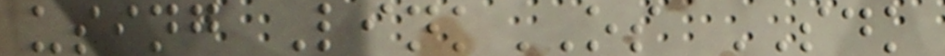using LinkOS SDK
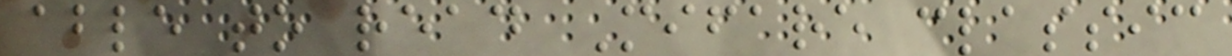able to read Mifare classic
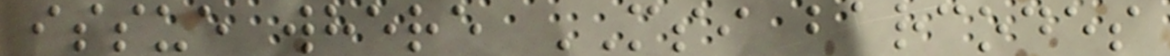issue where MSI barcodes
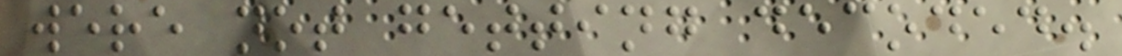were not getting decoded.
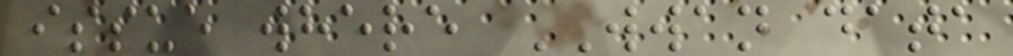issue where WWAN data
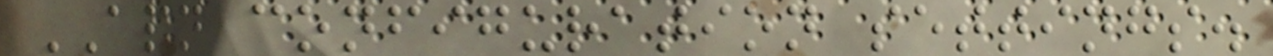APN configuration settings.
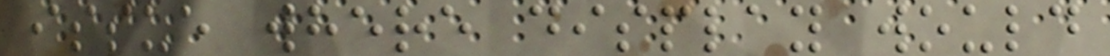issue where display would
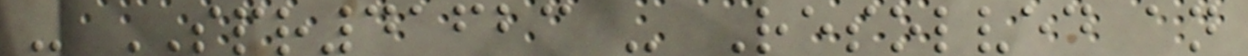- SPR41623 - Resolved an
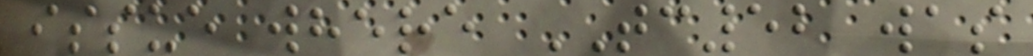issue where TC52 was
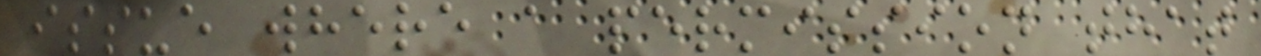issue where a permission that
